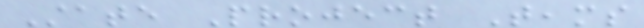State Project Teams
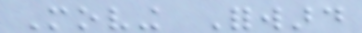Moving Forward
